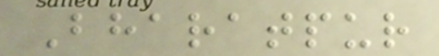Bharatpur
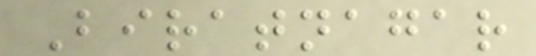Biratnagar
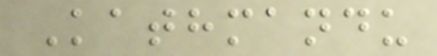Kathmandu
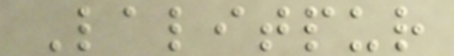Lalitpur
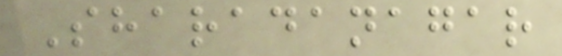Sharadanagar
